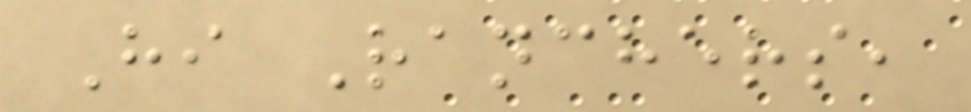Hi Ranchers,
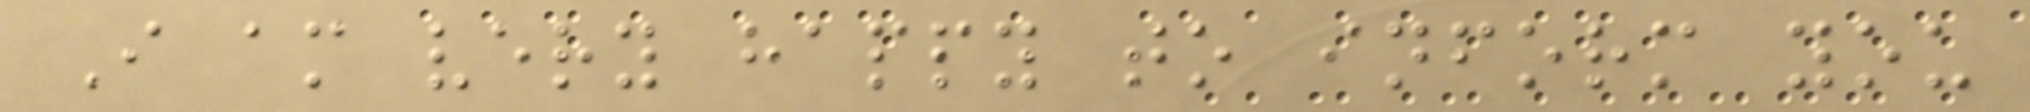I am very happy to inform you
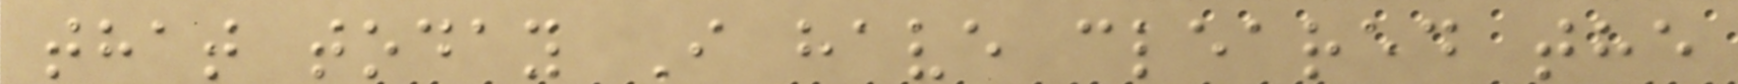that today I have cleared the
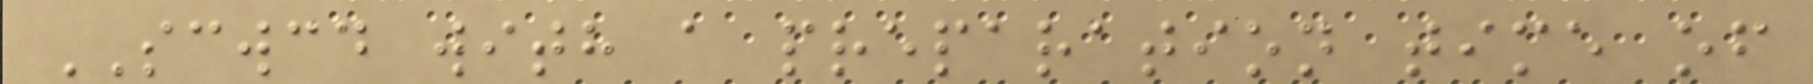SCWCD with a preparation time of
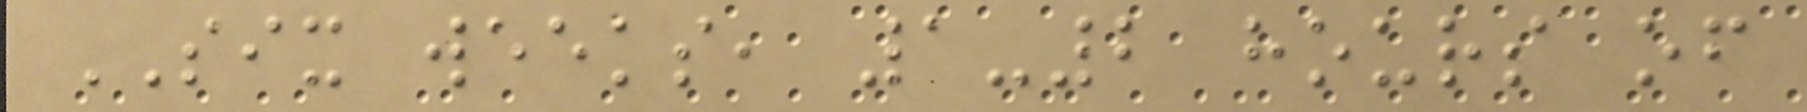SIX weeks, 1-2 hours of
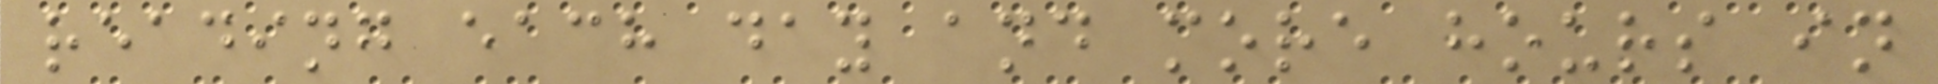reading each day and more hours in
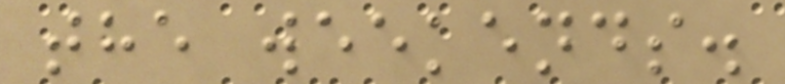the weekends.
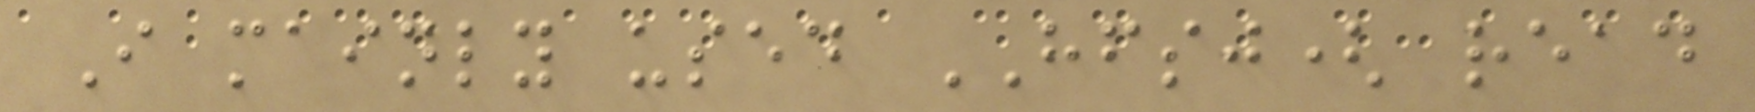I mainly used HFSJ( read
